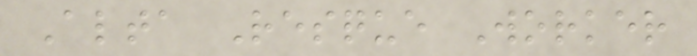Alta Resque Worker
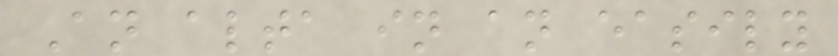An alta in an easily
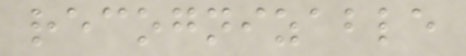recognizable
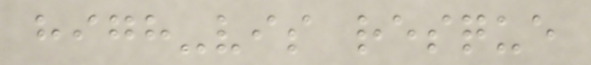high-vis resque
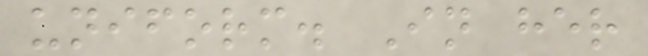uniform. In her
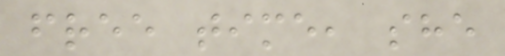free time, she
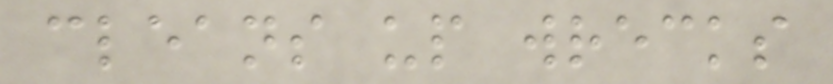cleans up wrecks
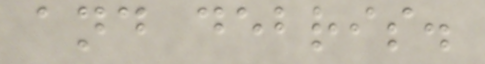and debris.
